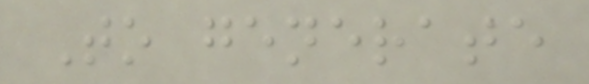To generate
